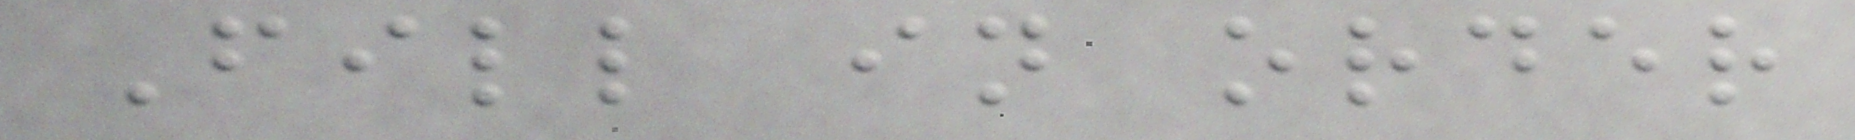Fill in order
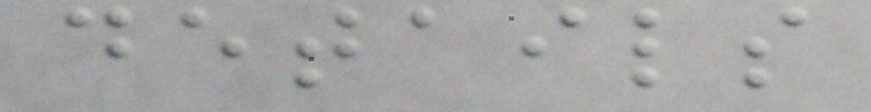details
